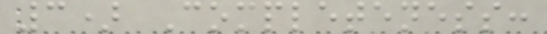3) Completeness:
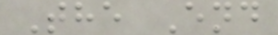The End
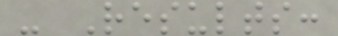- Results:
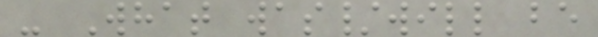- What was/will be
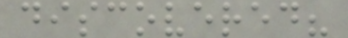discovered?
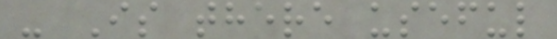- Is there useful
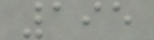195
